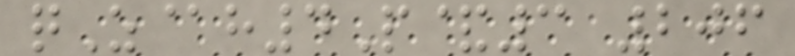qZ@h4P&3 206
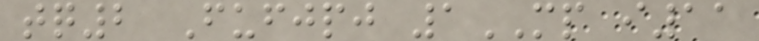tq2 Fufjpj 1MP i11
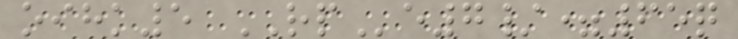oihk5 RPe7/=65q
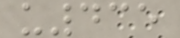u435
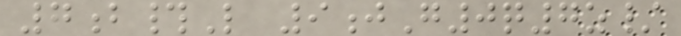7b#L 9jG0q7z/
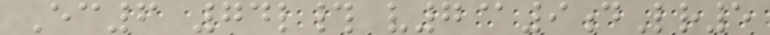Ec6 74l# v7@9dLr5
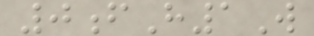0fH1W
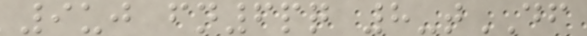9uj fn6pq 8-tDF
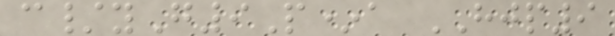c/yG9P*a HJP9
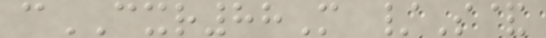cCXR88M /S&
